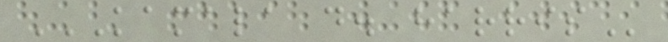KAMALA D. HARRIS
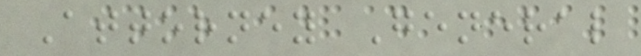Attorney General
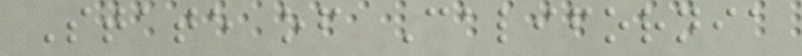State of California
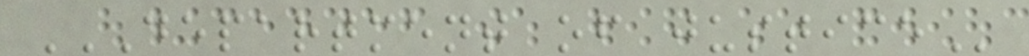DEPARTMENT OF JUSTICE
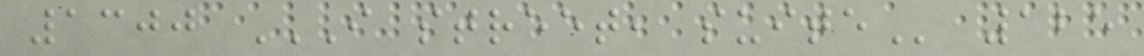1300 I STREET, SUITE 125
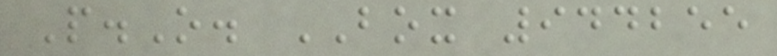P.O. BOX 944255
